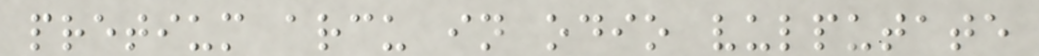pretium arcu in odio vulputate
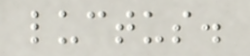luctus.
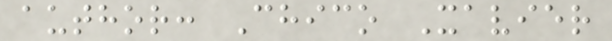author: Chico Xavier
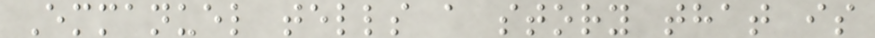Emmanuel tells a story that is
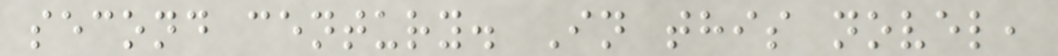second century. In this novel,
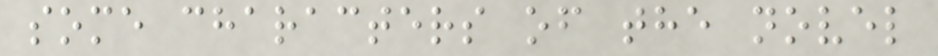some characters of the novel
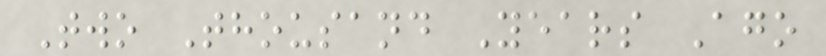Two Thousand Years Ago
